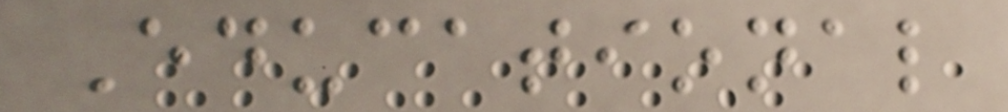Educational
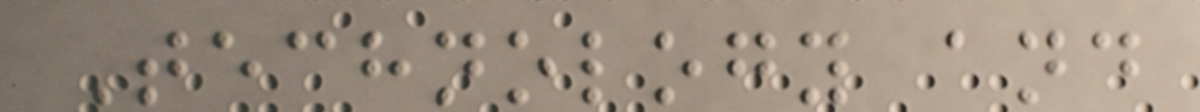Technology and
